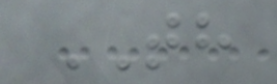TH
